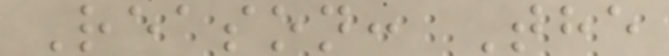Reason: The
